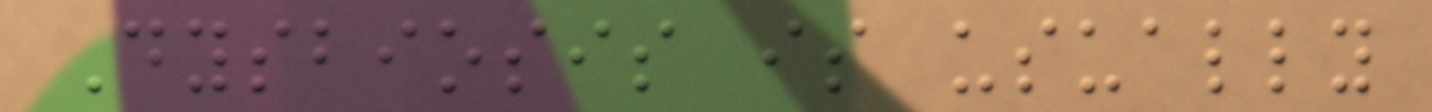Dysbiosis is usually
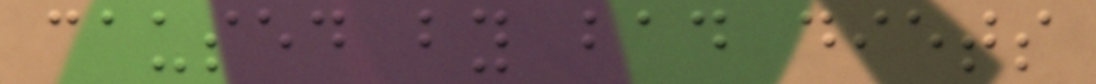caused by bad diets
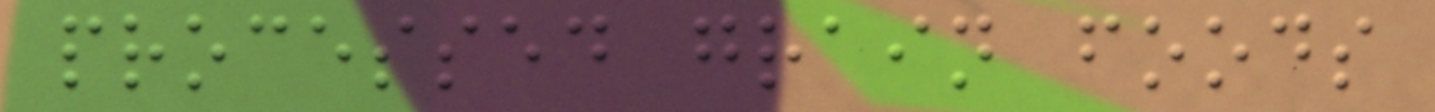processed grain foods
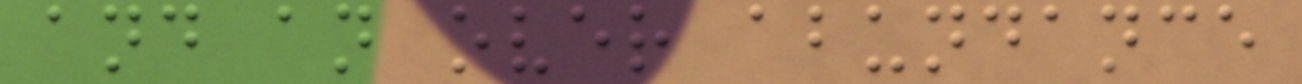and an over abundance
